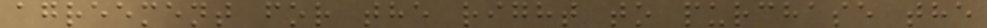agreement for the right to purchase the
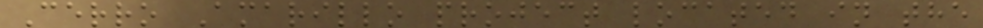Cerro Amarillo project located in the
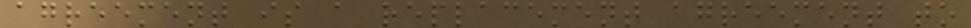agreement is a replacement agreement to
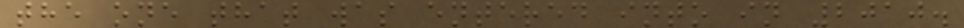the one that was entered into in 2010.
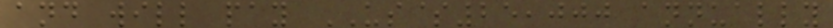and will pay US$25,000 annually
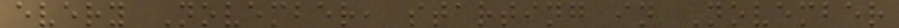every November, starting in November
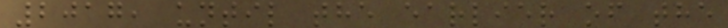2017, until the earlier of the
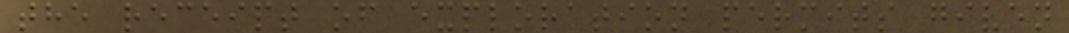the receipt of exploration permits given
